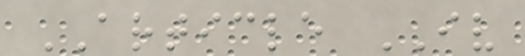ARTICLE IV
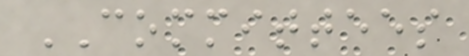COMMITTEES
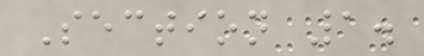Section 1.
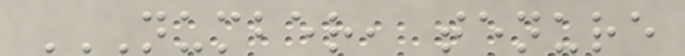NUMBER, TENURE
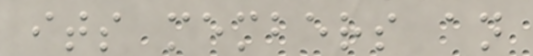its members an
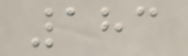183
